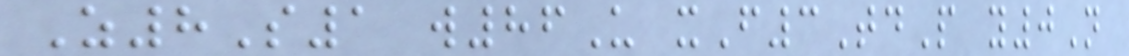Z8S1 w86U xF3TdP y0N
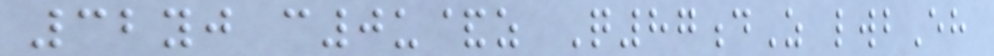32yj c0u&z Q87dZ lwbEh
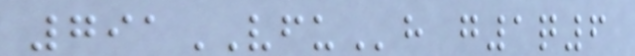791VFUh g1q6
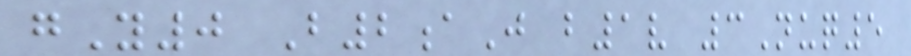gY0 B2aJ b1v 3Nuq5
